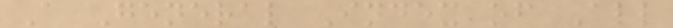A General Index of All
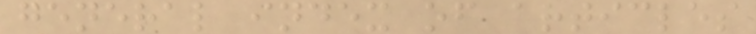general index of articles
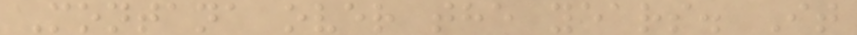Montana over the years. It
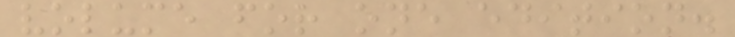volume for one edition.
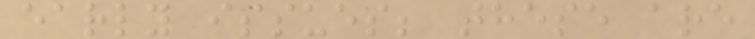early issues; these are
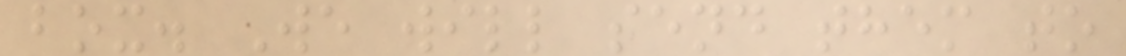box. We will send them to
